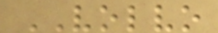VOLVO
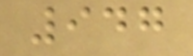947
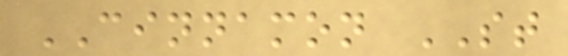CINNAMON ST
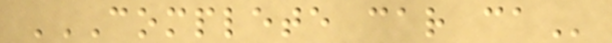COMPLETE CAR CA
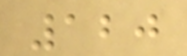120
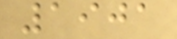1901
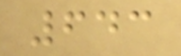643
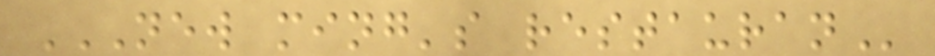NEW MING'S RESTAURAN
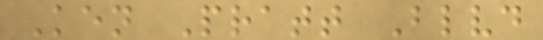Ken Pratt Blvd
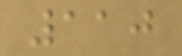110
